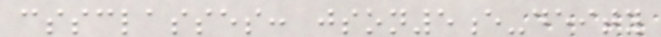cssclasses: json5e-deity
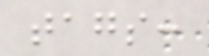tags:
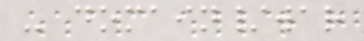- domain/war
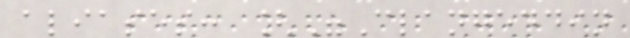aliases: ["Clangeddin
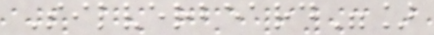Silverbeard"]
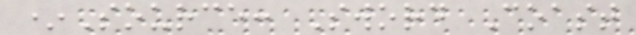*Source: Sword Coast
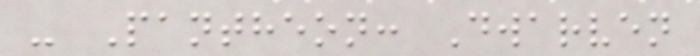- Pantheon: Dwarven
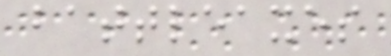battleaxes
